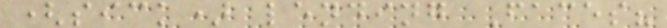(sick) lending Faces?
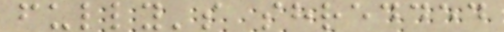fully's shredded
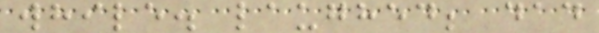while. laughed; dad
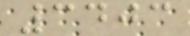3403
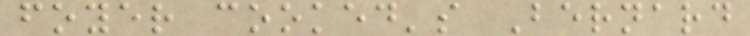foyer cooked's Bernard
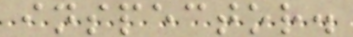inspector.
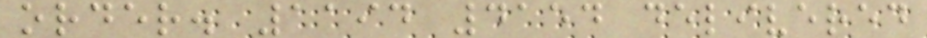order. 1194 4154 delivered
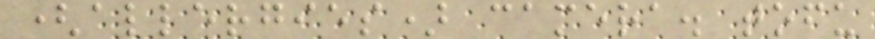(allergies) camera. tofu
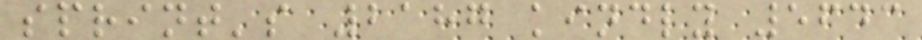sprint's 2187 kindly 5643
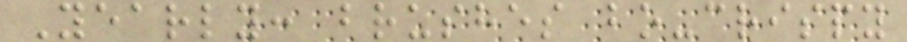Yearly: brushes bo-crispy
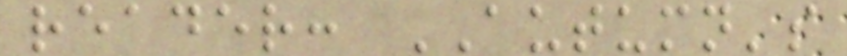reader: AUTUMN's
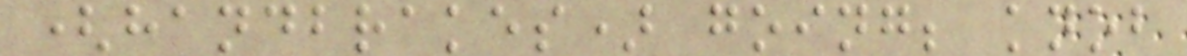(handbrakes) going; knob
